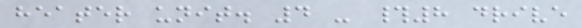heater unit. 4 - #8 drive
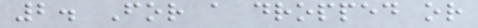2. For a dropped or
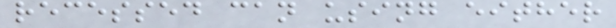recessed can using either
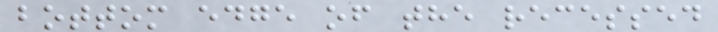bottom edge of the recessed
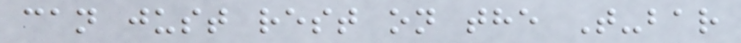can just rest on the T-bar
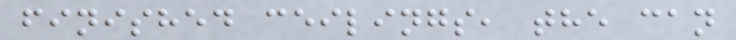finished ceilings, the can
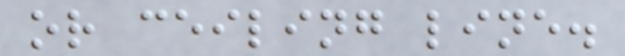or ceiling line.
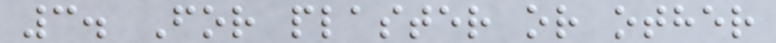3. For plaster or other
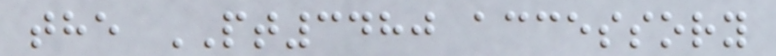the PT3480 accessory
